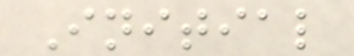Initial
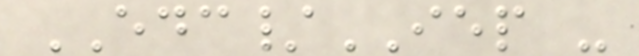EDC/IEP -
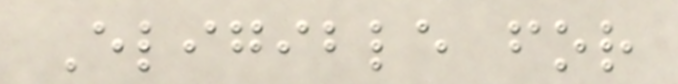Eligible for
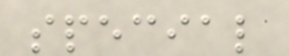special
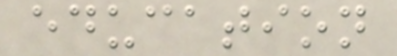education
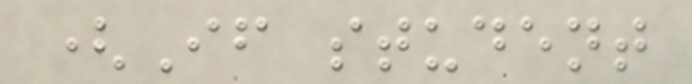(If student
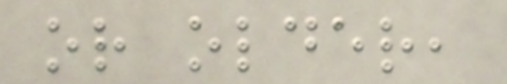or older,
